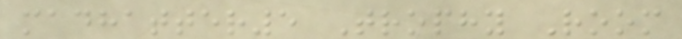madhatter5 Trophy Room
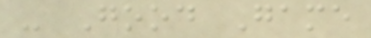- Good Game
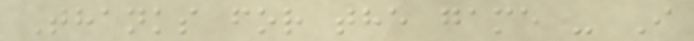Thanks for the game - I
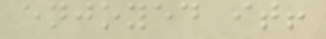enjoyed it!
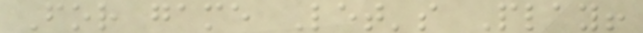For game Let's Play!
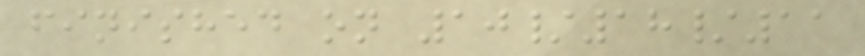finished on 10/18/11
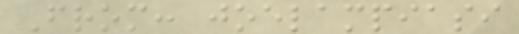From: joelampiasi
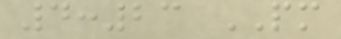4:23 PM
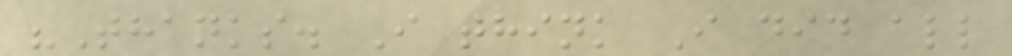"Thanks. I think I did all
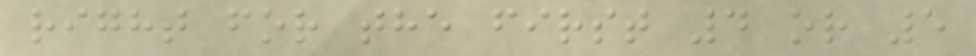right for the first 4 or 5
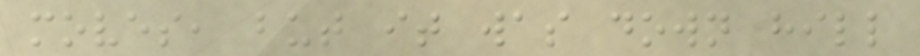moves, but it was down hill
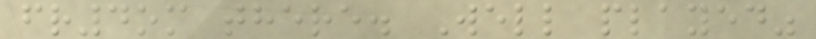fr4om there. Well played"
